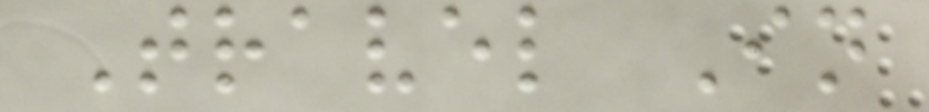Travel In
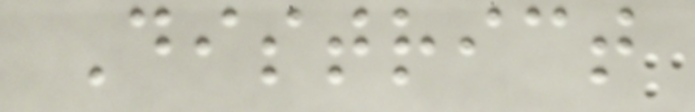District
